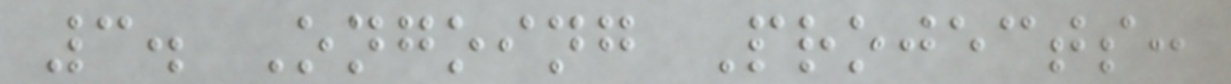3. Ongoing Projects:
